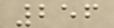256
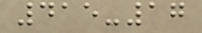415-17
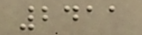2411
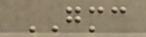GMC
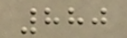880
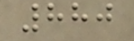880
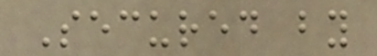Secured by
